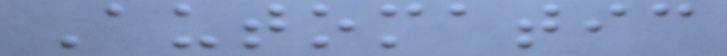Automatic
